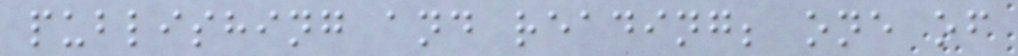publishing and reading; one of
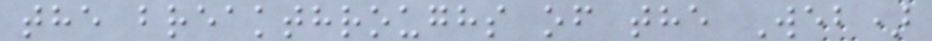the breakthroughs of the Web)
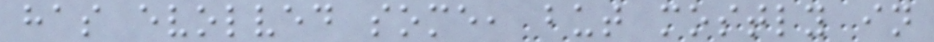has evolved some, but mostly in
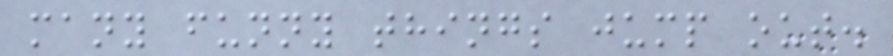many funny things jump out.
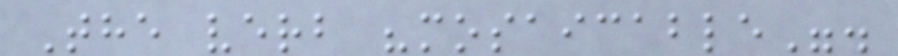The verb "mosaicable".
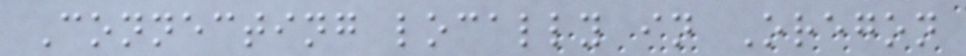Connecting locally in Oregon
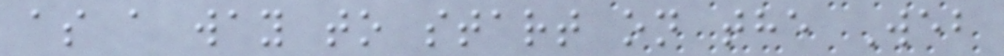as a way to start on the Web
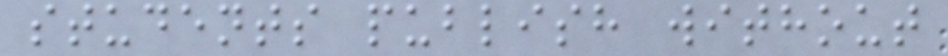students publish without
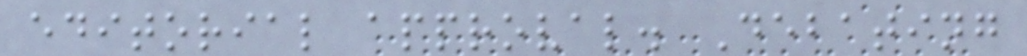editorial approval. Debating
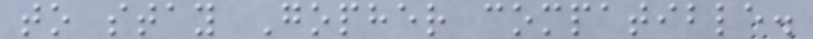to stay Gopher compatible.
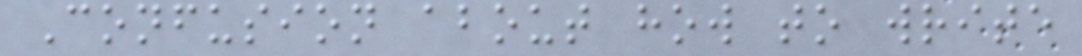Confusion about how to write
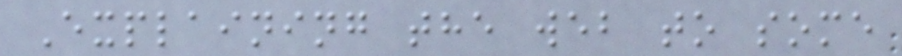Explaining the web to some
